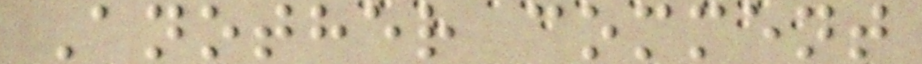Another comment
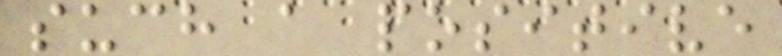such a positive
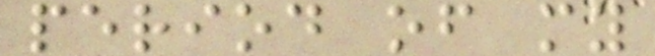period of my
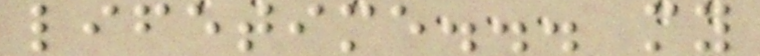lifetime... my
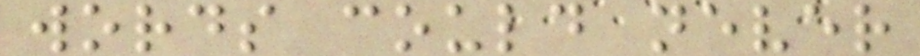words could never
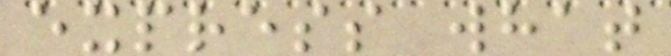express what
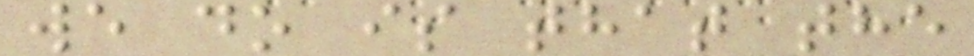we do is that the
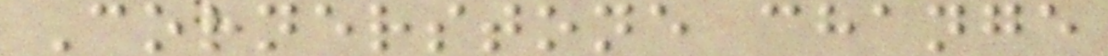Cornerstone change
